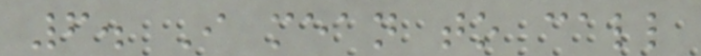6. I mean to call
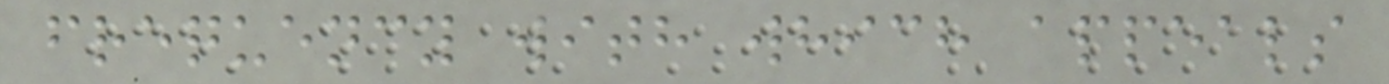frequency with which appeals
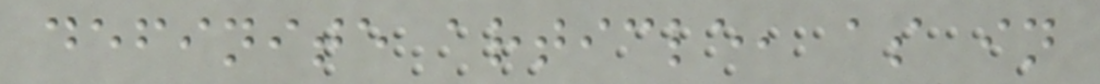definite article, as in
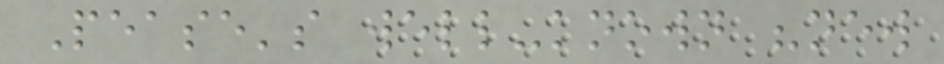Pease's well-known "new
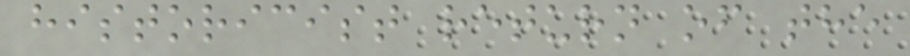historicist return of the
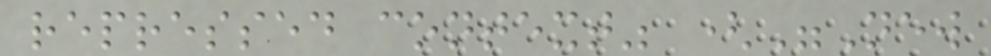repressed context" ("New
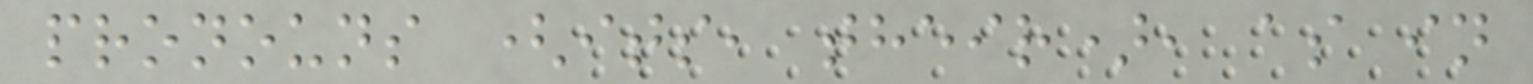pronouns (its, their), as in
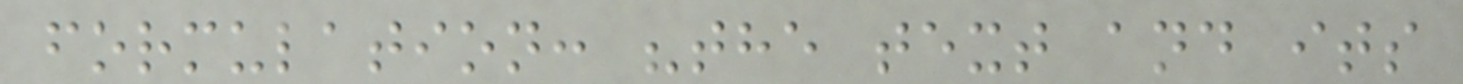formulation: "the text and its
